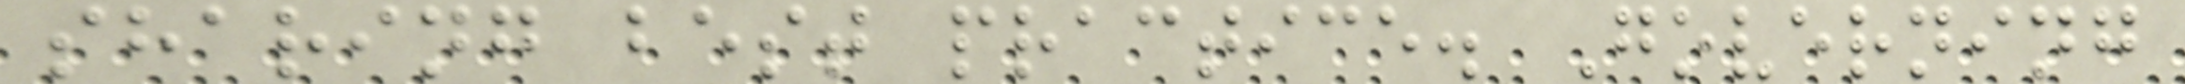sharing best practice. Governing
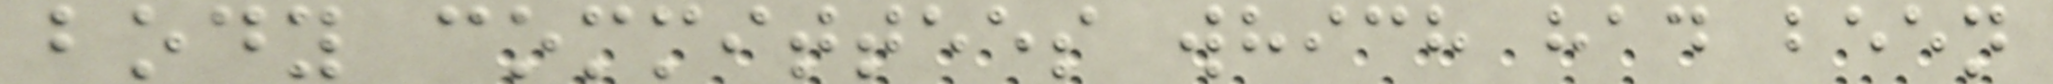body committees which had been
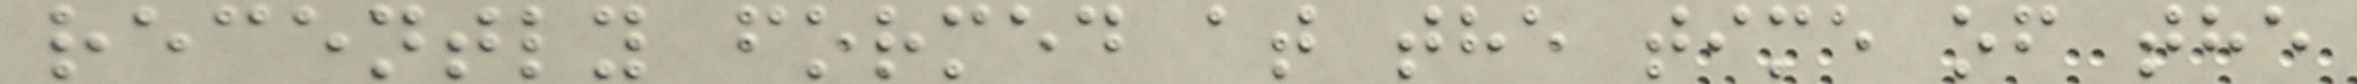recently formed at the time of the
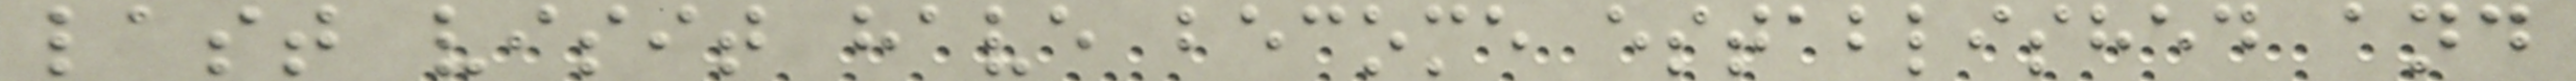last visit have become established and
